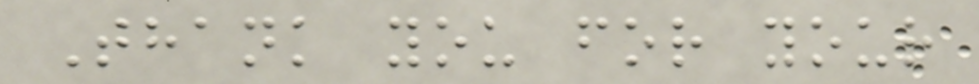Thank you for your
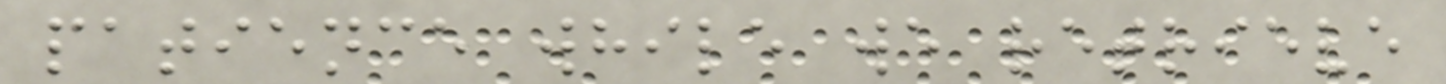patience while we retrieve
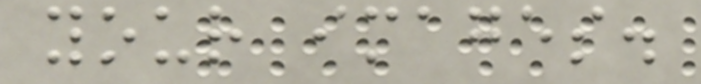your images.
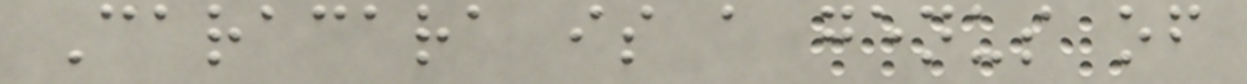Caracara is a genus of
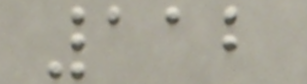112
